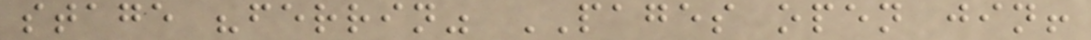stage "ferrin" PAGES open jin!
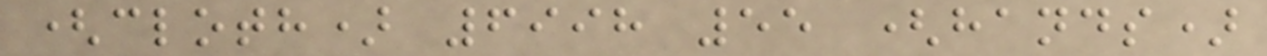(cloth) 6998 55 (hands)
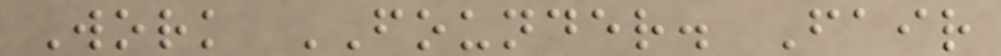Work FOUNDER. Fair
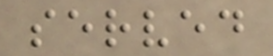served
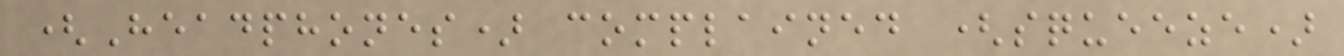(Headphones) complained (squeeze)
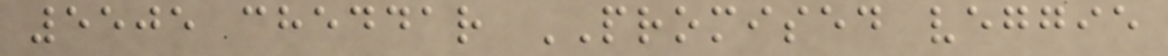5505 cheddar PROMISED veggie
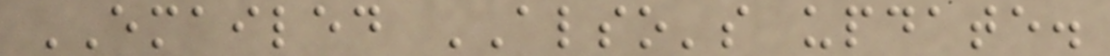EMAILED ALSO's update.
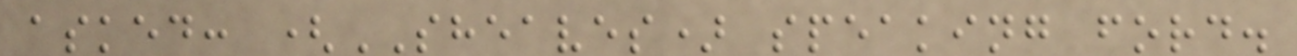asked: (SHEAVES) speaking ford.
